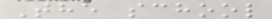The school
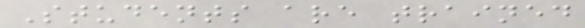Students are trained
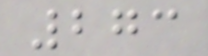273
